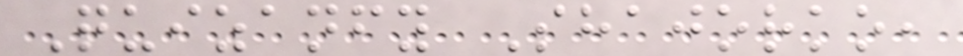Quizanfy Shajorko,
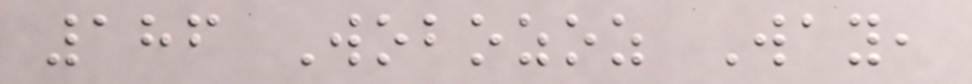186 Wobozoz Way,
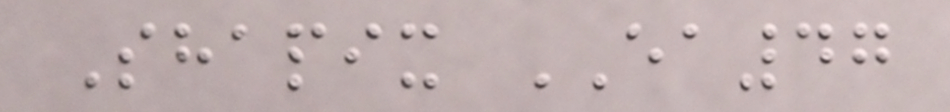Shapix EA47
